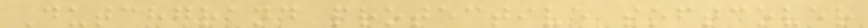Dutchgrand protective softcover
